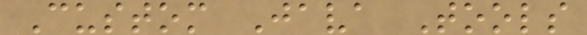Custom Java Tools
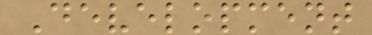Development
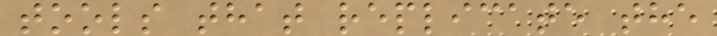tools that replicate the
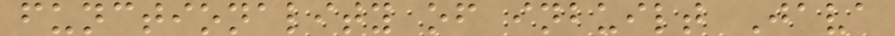functionality of inbuilt Java
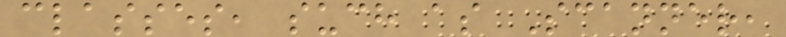classes, such as Scanner,
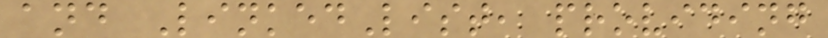and LinkedList, providing
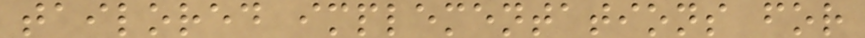tailored implementations for
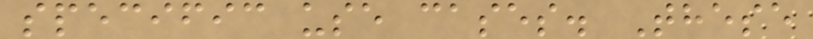specific use cases. These
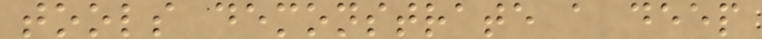tools demonstrate a deep
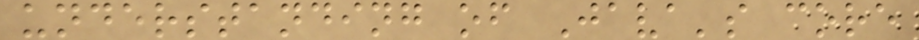understanding of Java's core
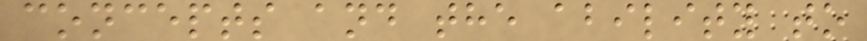concepts and the ability to
